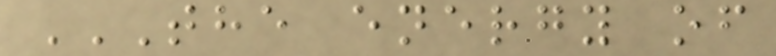THE ENERGY OF
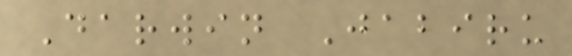Darwin Jabiru
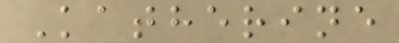Katherine
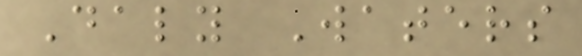Daly Waters
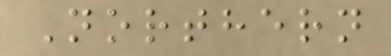Northern
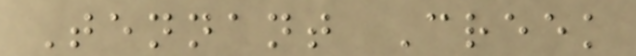Tennant Creek
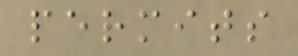permits
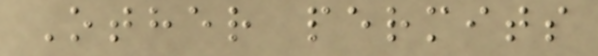Other permits
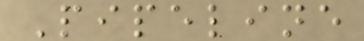Pipeline
